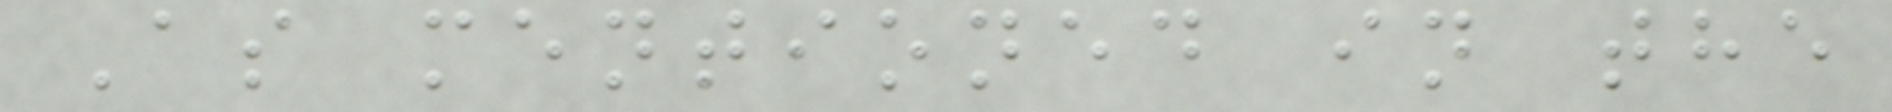As mentioned in the
